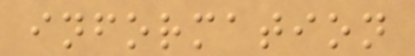information
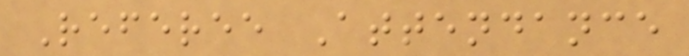Referee Attendance
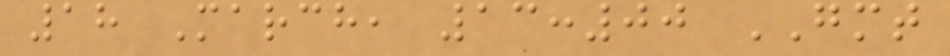18 March, 13:00 GMT
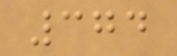374
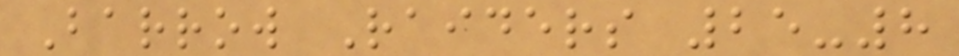Barrow Raiders 25-8
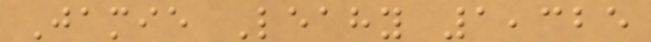Jamie Leahy 1,325
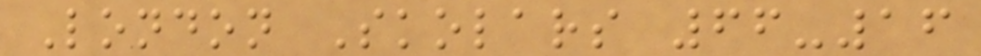London Skolars 66-16
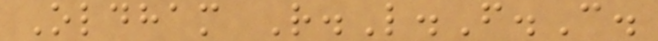Oldham R.L.F.C.
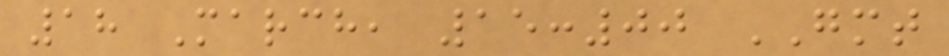18 March, 15:00 GMT
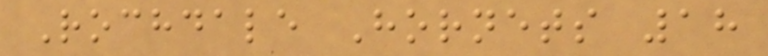Rochdale Hornets 18
